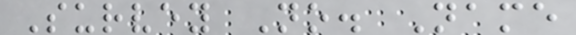Survey No. Name
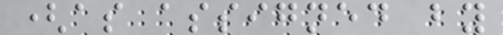(as assigned by
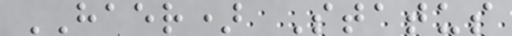HAER) Status
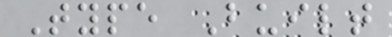Type Built
